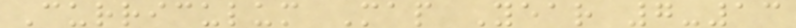Curriculum Map Year 7-13
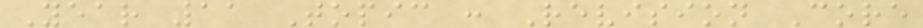Year 11 Topic : Revision Core
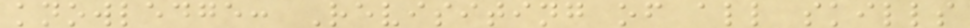knowledge: Revisiting of all skills
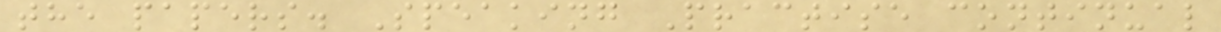the papers. Speaking Practise continual
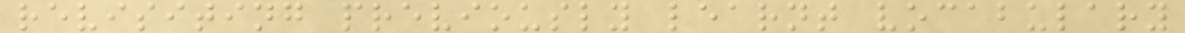revisiting previously learnt vocabulary
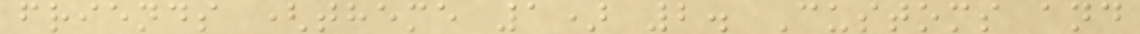friends (theme 1) 2. Customs and
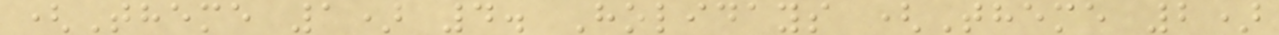(Theme 1) 4. Holidays (Theme 2)
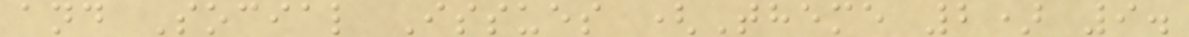and Social Issues (Theme 2) 9.
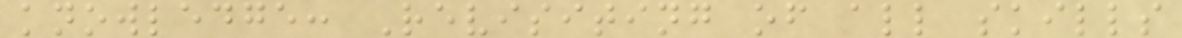knowledge: Revisiting of all skills
